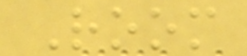Room
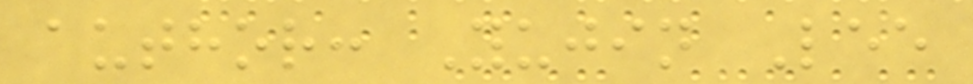author: Yujin Lee
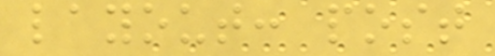layout: post
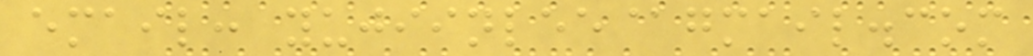email: yujiinlee@gmail.com
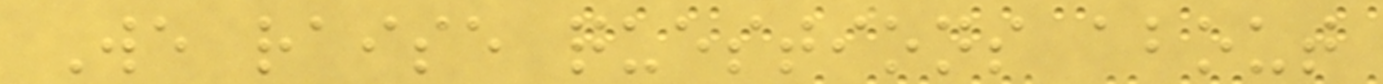We raise questions about
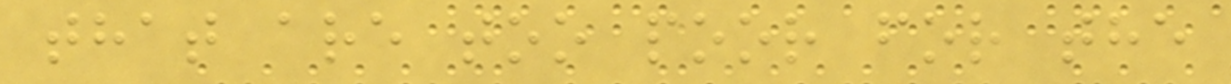that are too poor for the
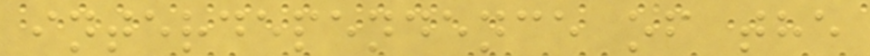interdependence of the
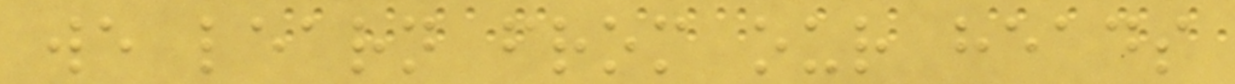we learn from our heads
